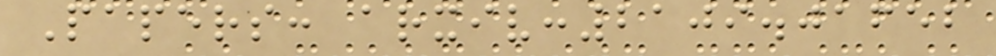Papers: arxiv:2109.01652
